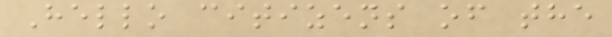Hello citizens of the
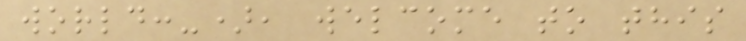world:-), welcome to this
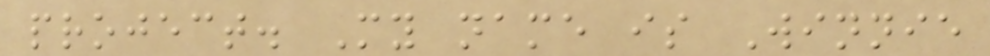project. My name is Winnie
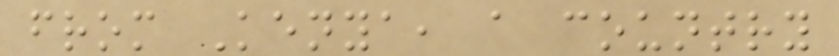from Kenya, a country
